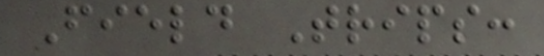Field Trips:
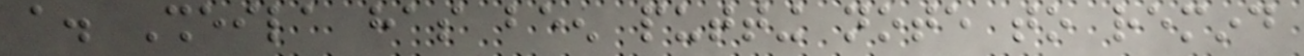a. Sheila has been putting note to remind
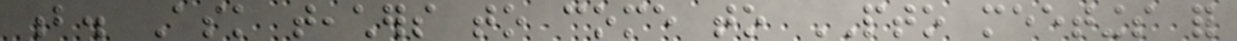b. Ask teachers to come to PTO meetings for
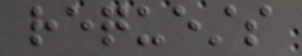requests
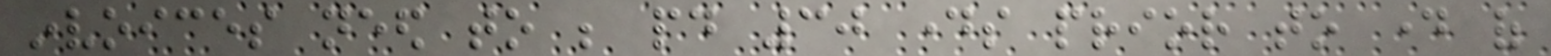invoices need to be paid 30 days prior to day of
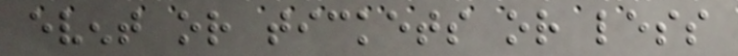event or tickets or less
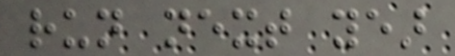run next year
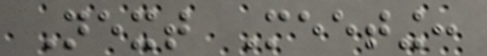Next Meeting:
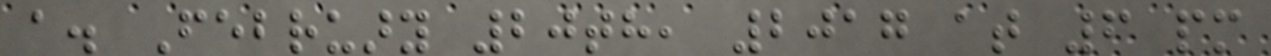a. February 20th, 2017 at 6 pm
